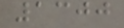1300
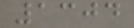1304
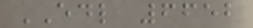EDL 6652
